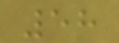58
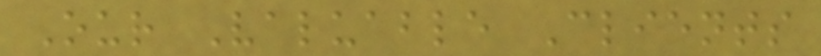Our Valuable Clients
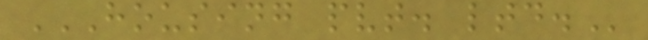HOUSING PVT. LTD.
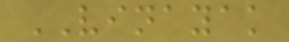VINAYAK
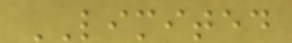LIMITED
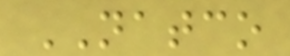NATCO
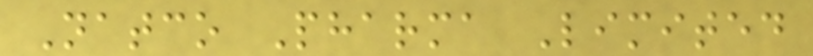Natco Pharma Limited
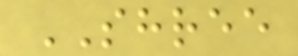SHREE
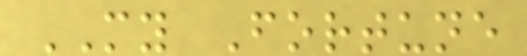MY Fortune
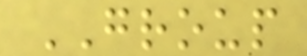GROUP
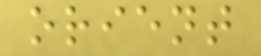orient
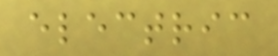electric
